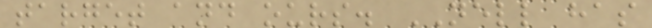target and ours. NELL has
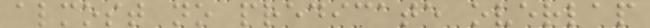almost no predicate overlap
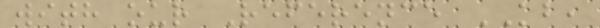with our Reference KB,
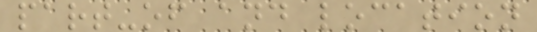part-of and location
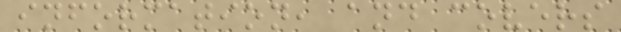information, and covers
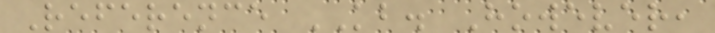Reference KB. However,
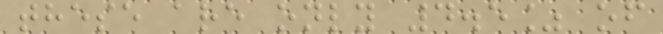these are only 4.5% of
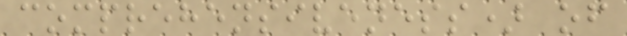comprehensiveness) of
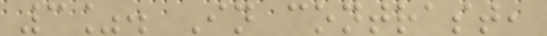3%. In contrast,
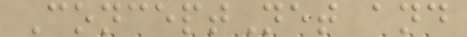ConceptNet and
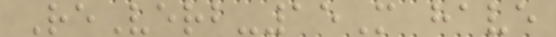ReVerb-15M have
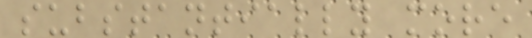substantially more
